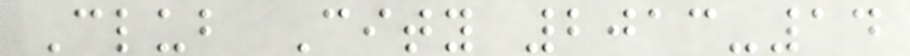Club City 2013-14
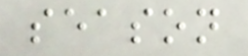season
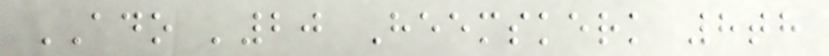ADO '20 Heemskerk 8th
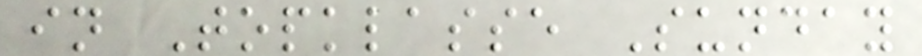in Topklasse Sunday
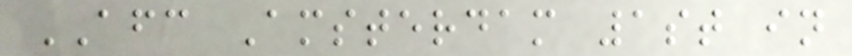AFC Amsterdam 1st in
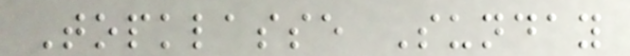Topklasse Sunday
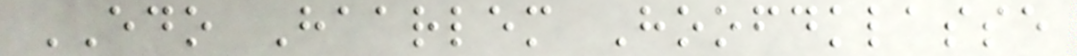EDO Haarlem Hoofdklasse
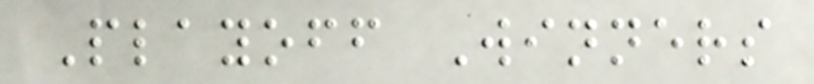Playoff Winners
